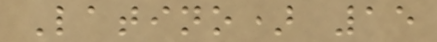Latino) 15
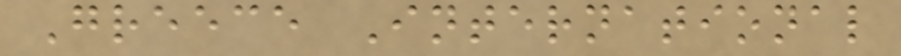Greece International
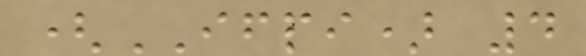(IFPI) 4
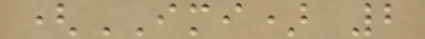(IMI) 2
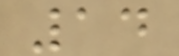14
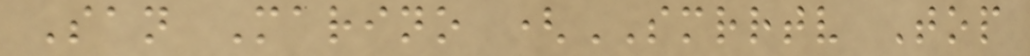San Marino (SMRRTV Top
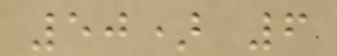50) 6
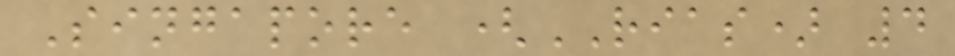Singapore (RIAS) 4
